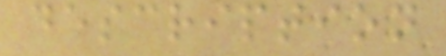description
